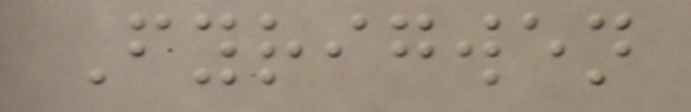Fyrigwen
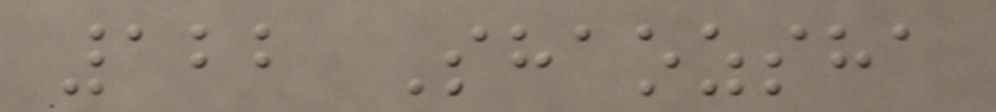122 Shaozsha
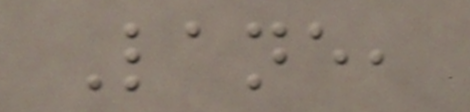Lane,
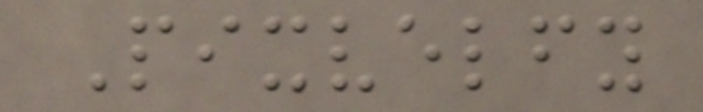Pixvelfy
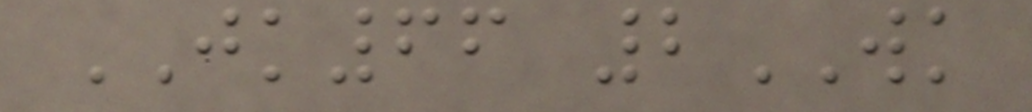JK66 2WK
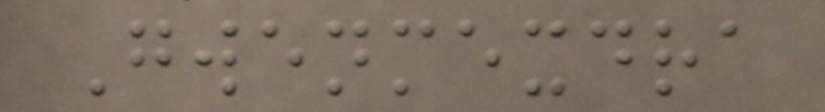Gwenmexdra
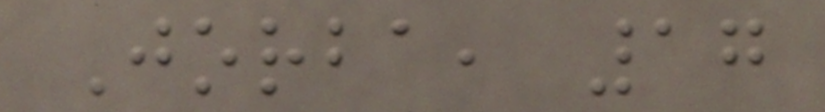Jorba, 17
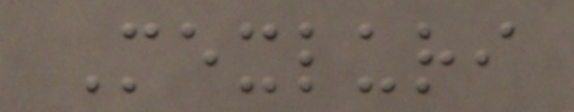Mexluri
